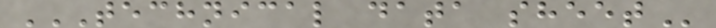TECHNICAL DATA SHEET
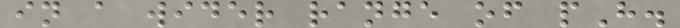in a wider range of pH.
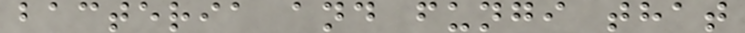bacteria and fungi that
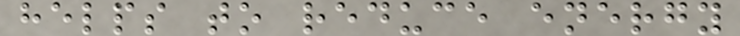helps to reduce energy
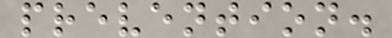prevention.
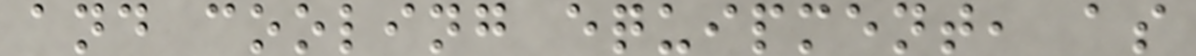and cooling equipment, as
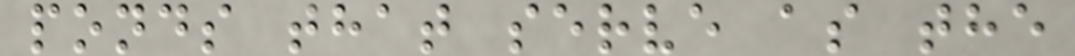ponds that serve as the
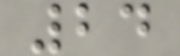24
